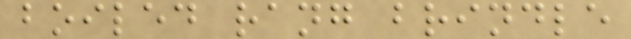boiled rang brindle
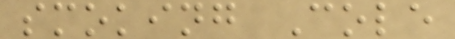smoking Cole
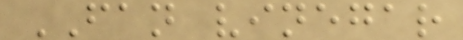FAN vinegar
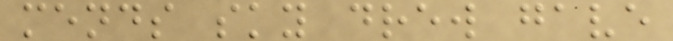mends sky drew gave
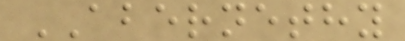ABERNETHY
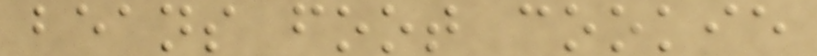beans foot cookie
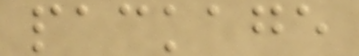package
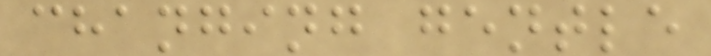changing gentle
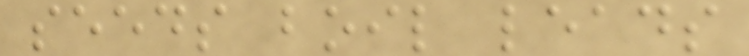seeds boil leads
